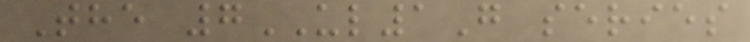The 7UL1G series
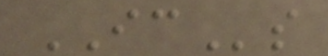ICs
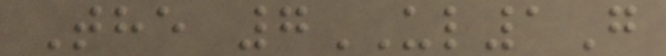The 7UL1G
